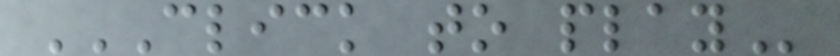CLICK TO PLAY
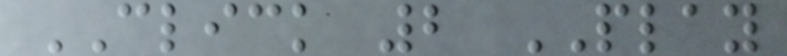CLICK 2 PLAY
